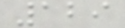129
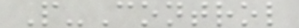P-Control
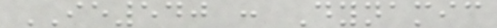IE540 : Dynamic
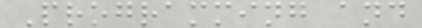Programming and
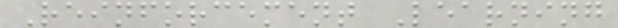Reinforcement Learning
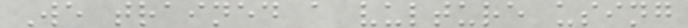We trained a vulture using
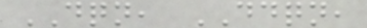DQN, DDQN,
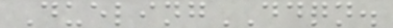DuelingDDQN.
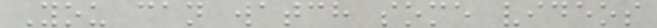You can watch some videos
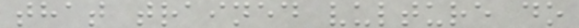that trained vulture do
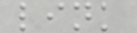link
